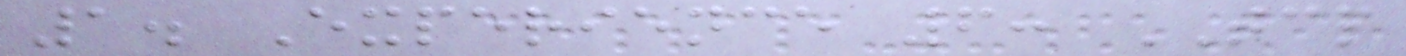1. Experience 6: TCP
